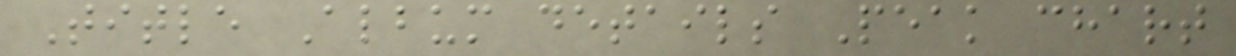Title Album details Peak chart
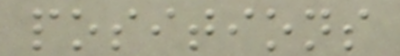positions
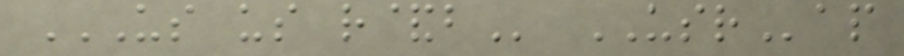US US R&B USRap
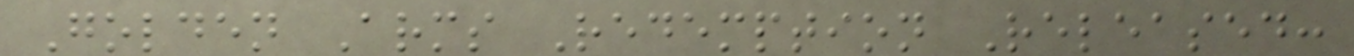Golden Arms Redemption Released:
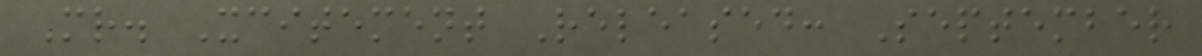Mr. Xcitement Released: September
